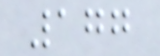177
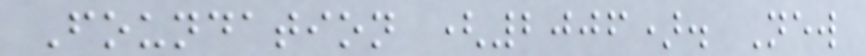Foundation (2006). New
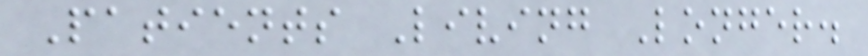Patients Living Longer.
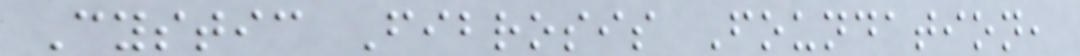Cystic Fibrosis Foundation,
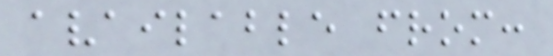available from:
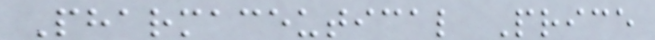Pharmaceutical Price
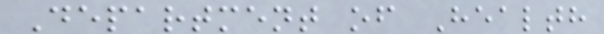Department of Health
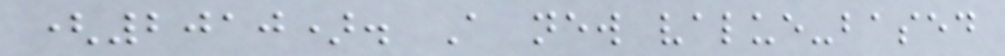(2010). A new value-based
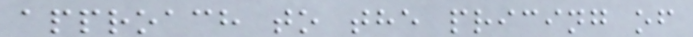approach to the pricing of
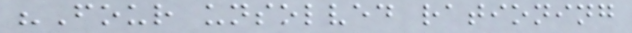"Four unsolved rationing
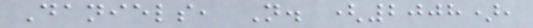Daniels, N. (2008),
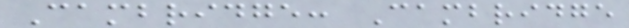Cambridge: Cambridge
